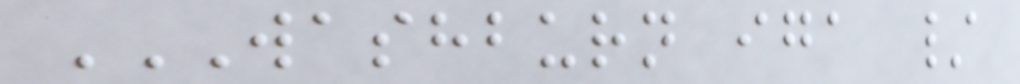WASHBURN IGA /
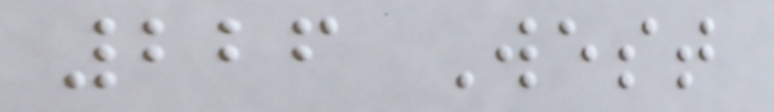226 West
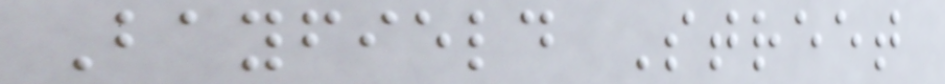Bayfield Street
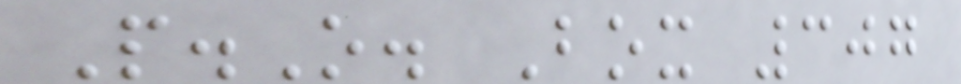P.O. Box 307
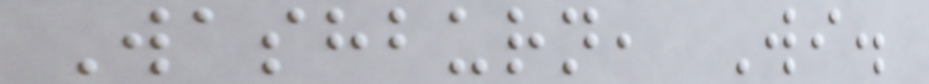Washburn, Wi.
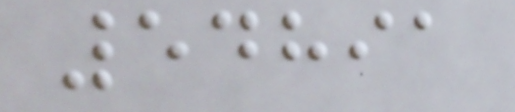54891
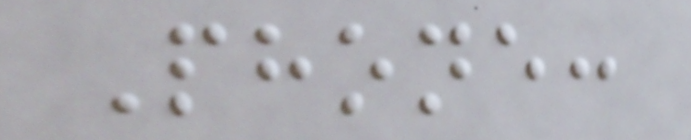Phone:
